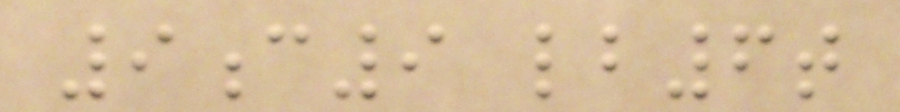9c9 lb6t
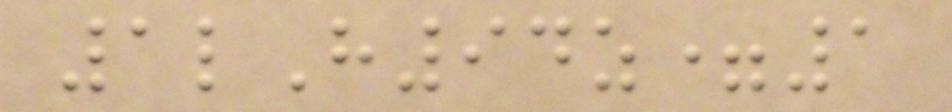1lH94z=1
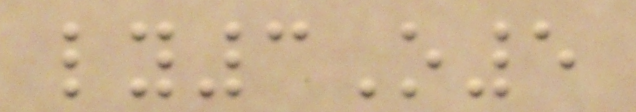ly3O5
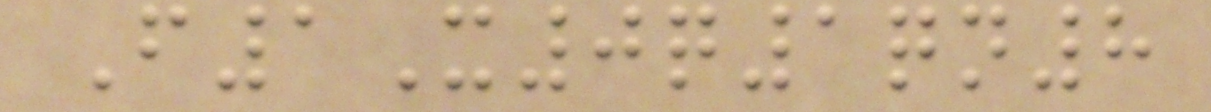F1X0q1qn8
